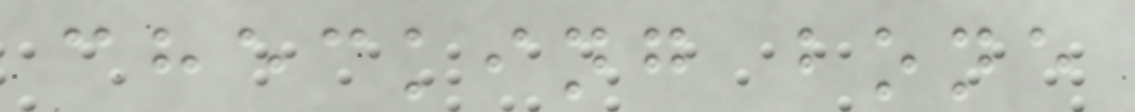checking bone
